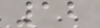12
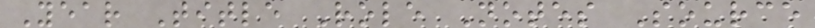Year Title Role Notes Source
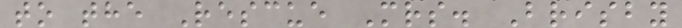to the Rescue Mrs. Brisby
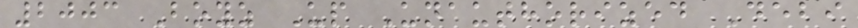2003 Boyz Up Unauthorized Debi
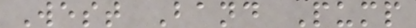West Band Pump
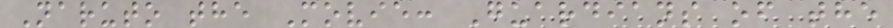Naruto the Movie: Guardians of the
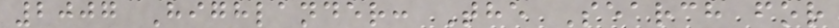2007 Highlander: The Search for
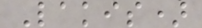Lakis)
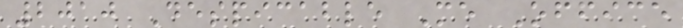2010 Despicable Me Office
